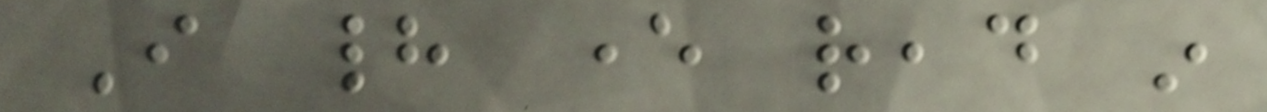I had ever read in
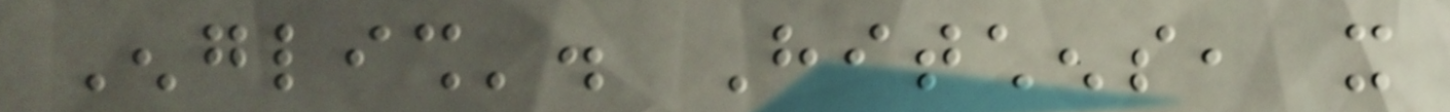English'. Hitchens, it
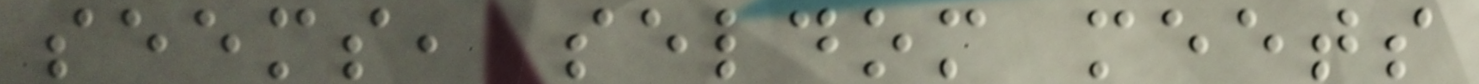seems, seldom meets
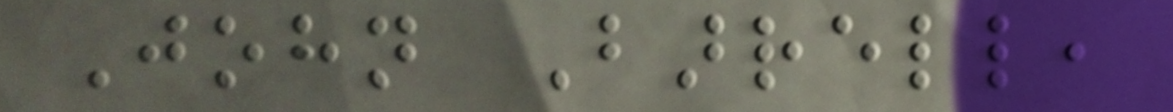John Barrell,
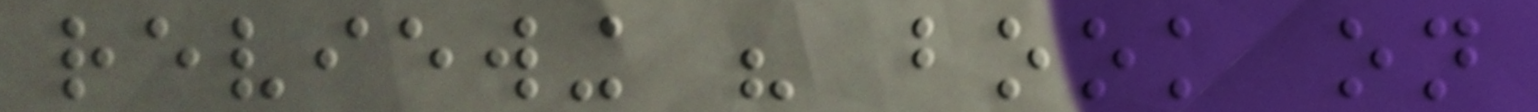reviewing his book on
